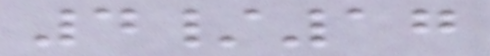4/17
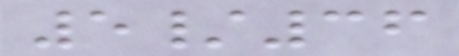5/36
